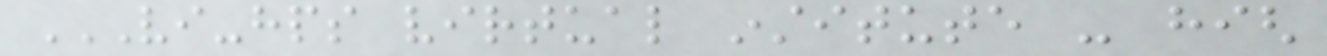VI-HPS VIRTUAL INSTITUTE - HIGH
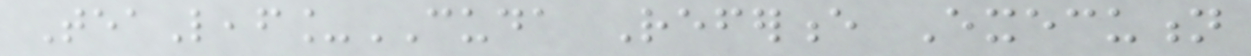TeaLeaf_CUDA Reference Execution
